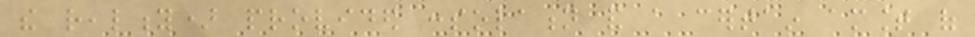the reality) provided consolation and a certain amount of
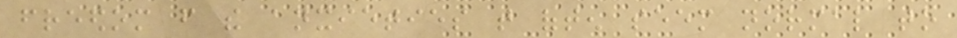freedom from the anxieties that often seem normal to
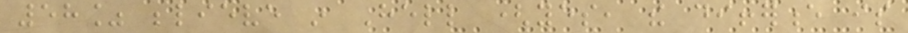58% believe in Hell (yes, the difference is
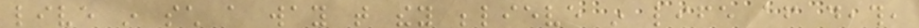live in such a way that they believe in life after death,
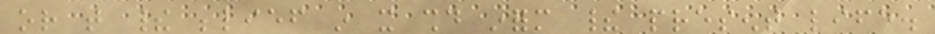or that their belief in it should inform their present life.
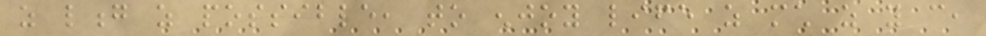as long as possible, to enjoy life as much as you can,
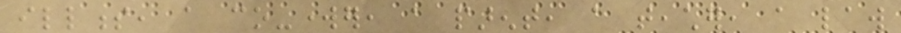illness, a co-worker, a parent, a teacher, a law
